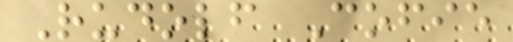Rudolf Cofie
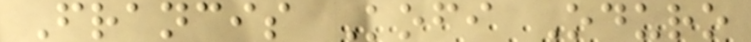Francis Kofi Oduro
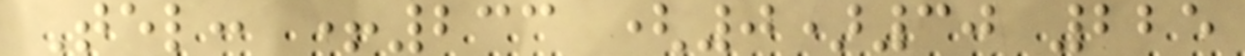Tel: +233 (0)30 225
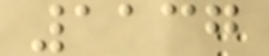1137
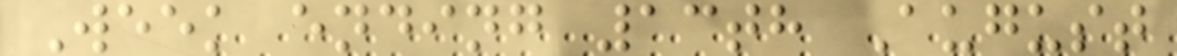Week ending 13th August
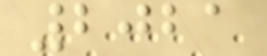2021
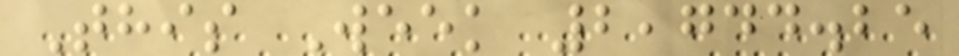This Week 2,744.25
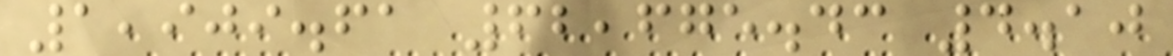1,909.61 62,675.43 4.10
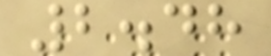2.48
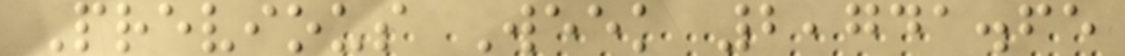Previous Week 2,741.65
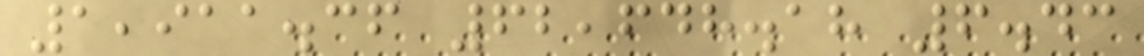1,911.36 62,648.18 6.43
